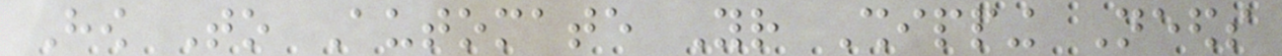How To Automate Your Shipping Needs
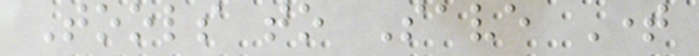Tools to Save Time
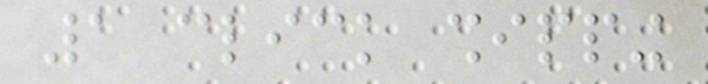1 click shipping
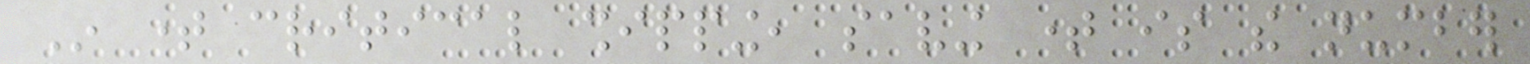In time critical shipping, saving time is the number
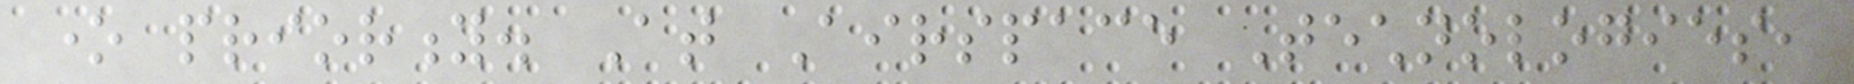one priority. At Airspace Technologies,
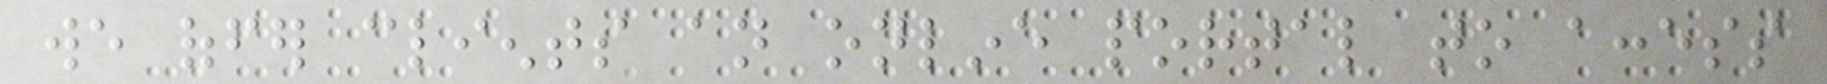we offer clients an online portal to access
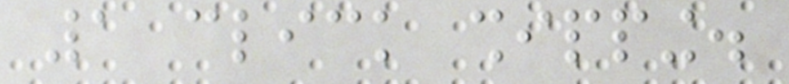1 click shipping.
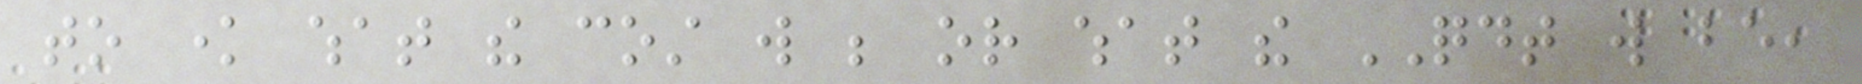to know what the cost will be or what the QDT will be,
